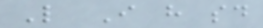Like I have said
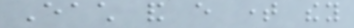Each and every time they
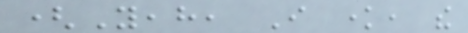(Yeah, I know, the
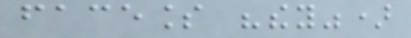faceless "they")
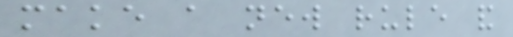make a new rule and
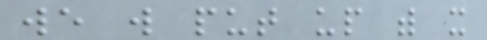we will put up with it
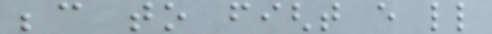because to fight every little
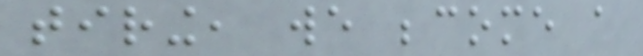tiring, we become a
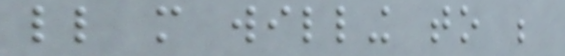little more willing to be
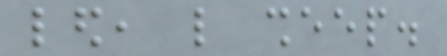led, like sheep.
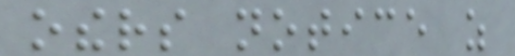others notice as
